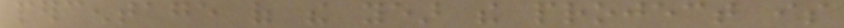percentage of the year the project is
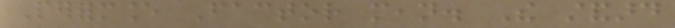Performance Factor mean. The standard
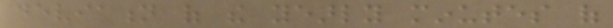deviation of the yearly minutes of
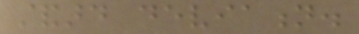standard deviation.
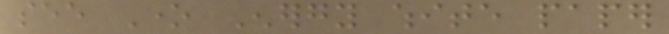see One Energy white paper
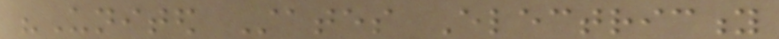"United States Electricity
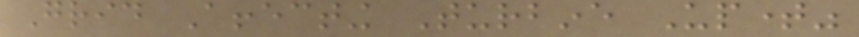Grid Affecting Turbine Uptime"
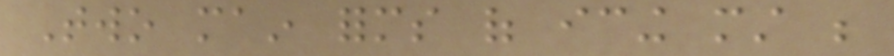Two main forms of icing must be
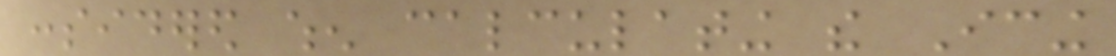considered when calculating the Icing
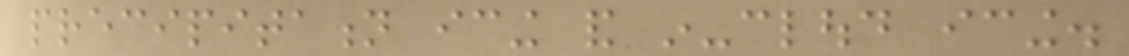precipitation icing and in-cloud icing.
